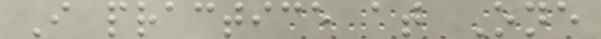I practice at One
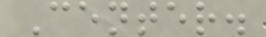Center.
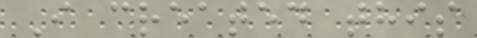I created this
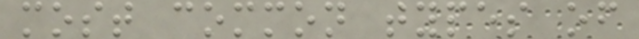most common types of
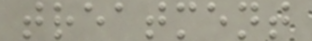treatment
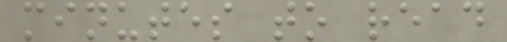minutes to read
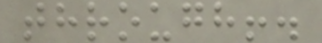through!.
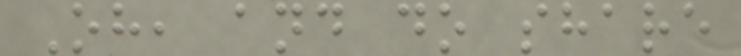Oh, and do share
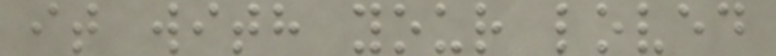it with your loved
